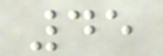45
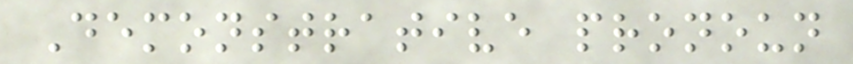Demonstrative pronoun
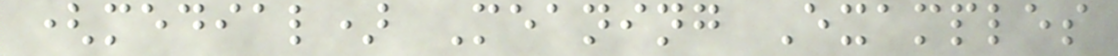(medial) Meaning Examples
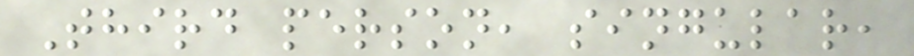Third person, singular,
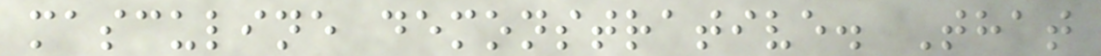masculine demonstrative. That
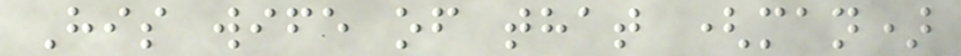His wife of that (man)
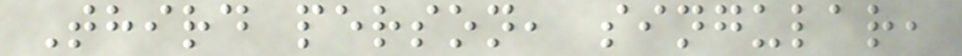Third person, singular,
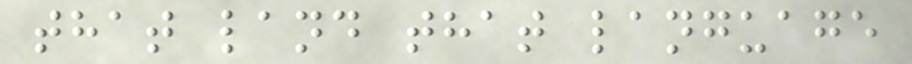that land that language
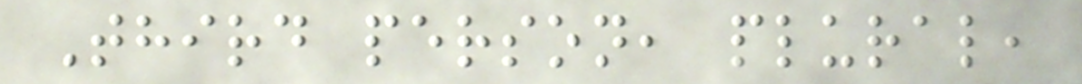Third person, plural,
